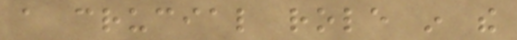a crucial role in the
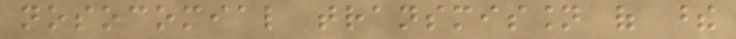nosocomial transmission of these
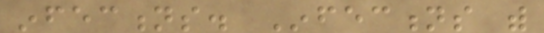infections. Infections with
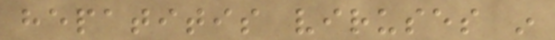hepatitis viruses in
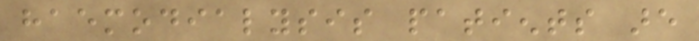haemodialysis patients are
